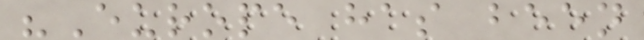"Europe has been
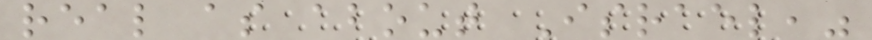real as about Israel,"
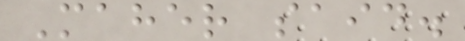Maher said.
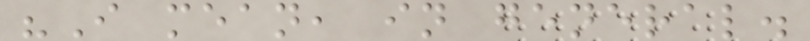"I mean, in general.
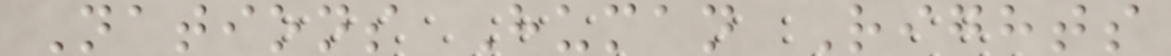Nations Human Rights
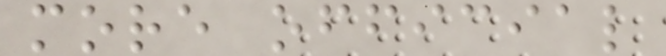more official
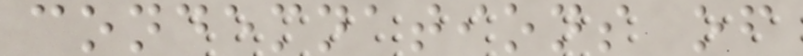condemnations of
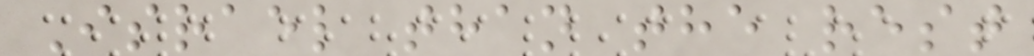Israel than the rest
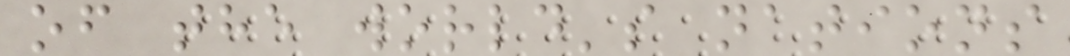of the world's nations
